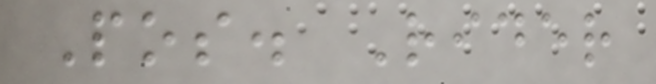Pos. Rider
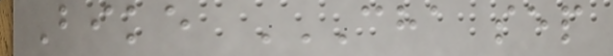Bike CHA SEP
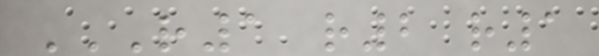R1 R2 R1
